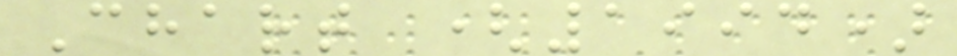Chart (1994)
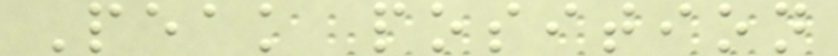Peak position
